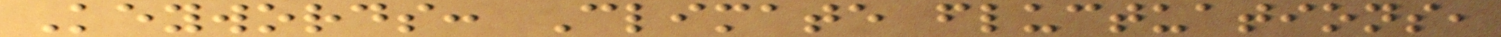Keywords: Climate fluctuations,
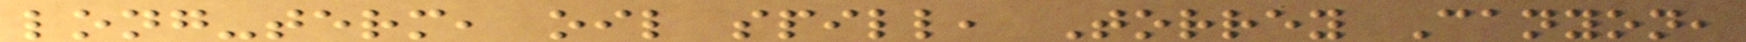long-term, oil spill, Torrey Canyon,
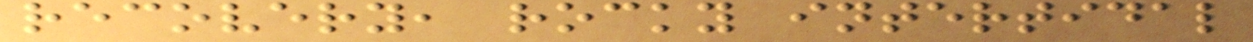recovery, rocky intertidal
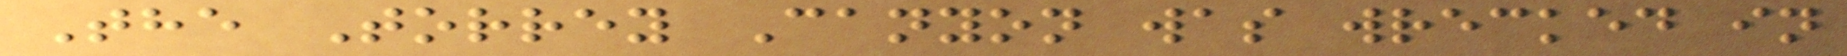The Torrey Canyon was wrecked in
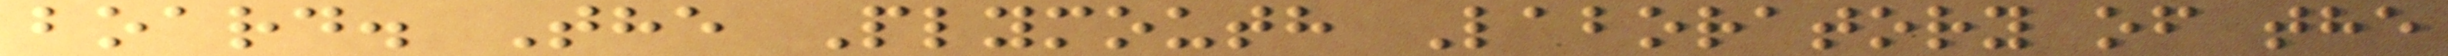board. The Plymouth Laboratory of the
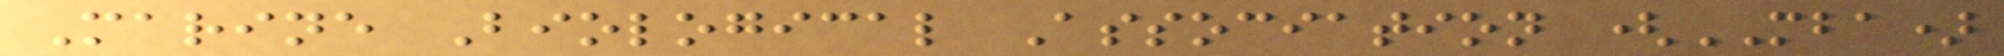Marine Biological Association (MBA)
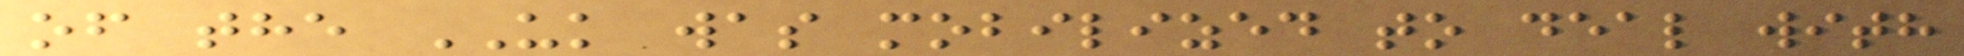of the UK was mobilized to deal with
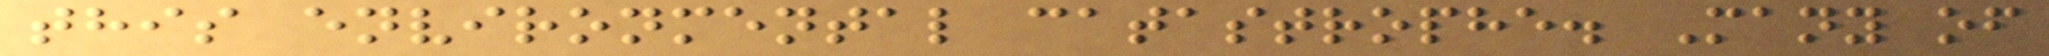this environmental catastrophe. Many of
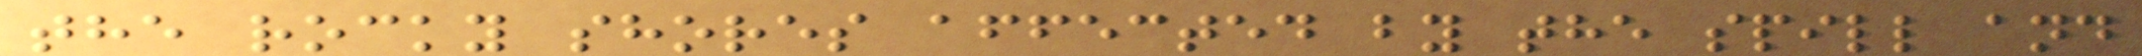the rocky shores affected by the spill and
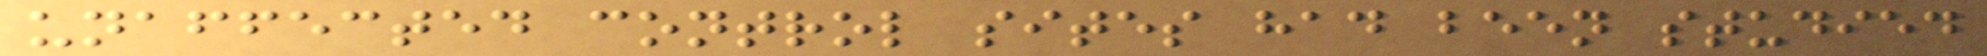unaffected control sites had been studied
